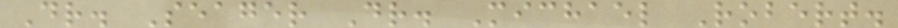Dr. Seager Dr. Michael Robert.
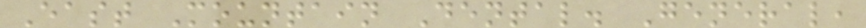East Mountain Dental. General,
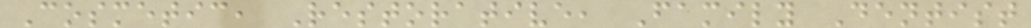Cosmetic, Restorative, Family Dentist
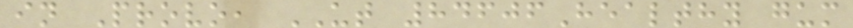in Provo, UT 84606Healthy gum
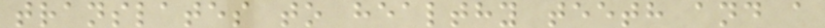translates to healthy teeth and a
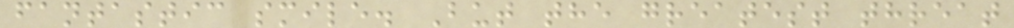fantastic smile. But the greatest threat
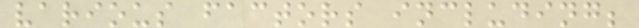various factors including;
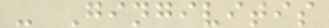- Gingivitis
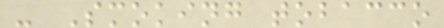- Smoking tobacco
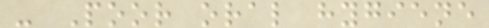- Poor oral hygiene
